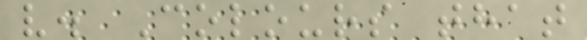v. Colours that
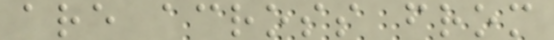are across from
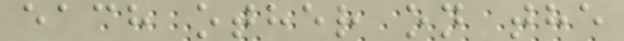each other on the
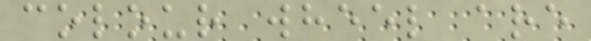colour wheel are
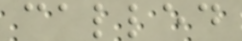called
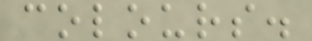colours.
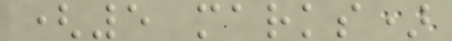(5 marks)
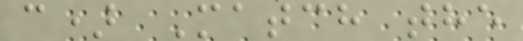c) Match the
